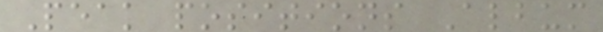Peak positions Album
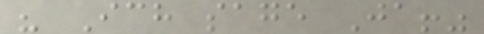" Ich sage Ja!"
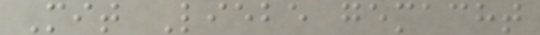Mit Liebe gemacht
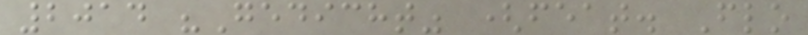2014 "Gedicht" (feat. Flo
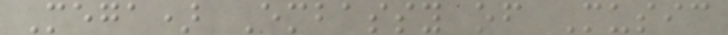Mega) Embassy of Music
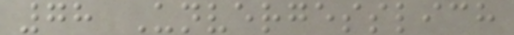78 Unvergesslich
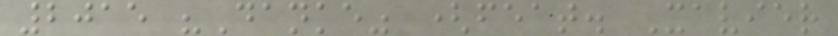2015 "Danke" (feat. Xavier
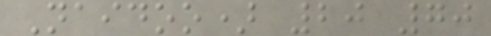Naidoo) 20 70
